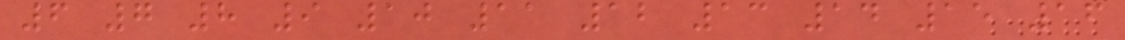6 7 8 9 10 11 12 13 14 15 16
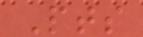Pts
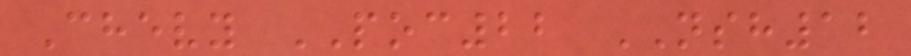Chevy POC22 NSH12
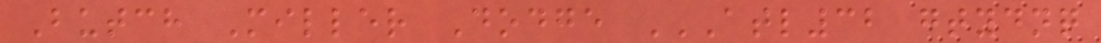Butch Miller Dodge ATL32 GTYDNQ
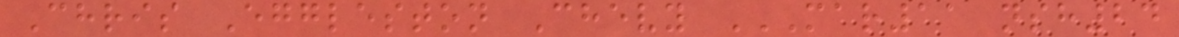Chris Eggleston Chevy MAR11 NSH24
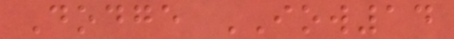Dodge IOW14
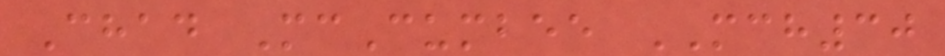Chad McCumbee MCH30
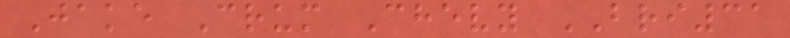Jake Crum Chevy BRI31
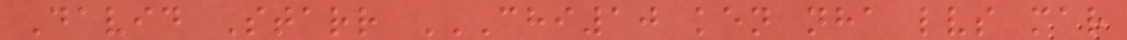David Starr CHI10 KEN NHA LVS MAR
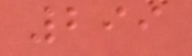299
